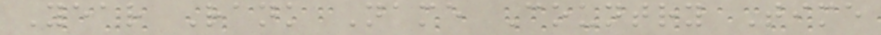Year Rank Name Country Time
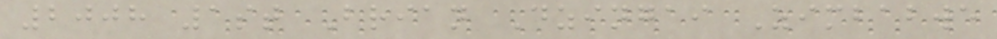2008 1st Brian Dzingai Zimbabwe
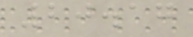20.17
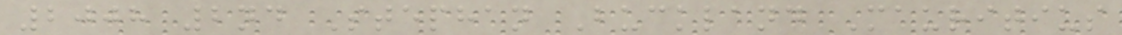2008 2nd Stephan Buckland Mauritius
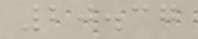20.37
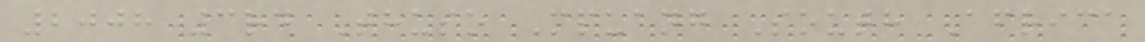2008 3rd Thuso Mpuang South Africa
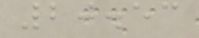20.53
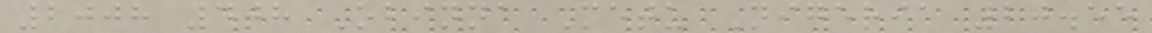2008 4th Obinna Metu Nigeria 20.55
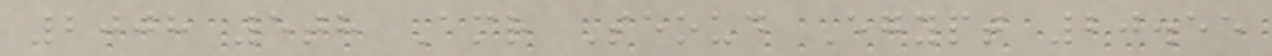2008 5th Amr Seoud Egypt 20.55
